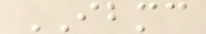IBMC
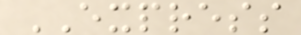EXPRESS
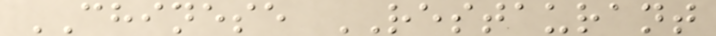CHINESE RESTAURANT
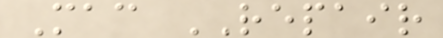Mac REPAIR
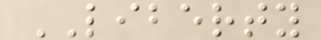LIBERTY
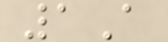1A
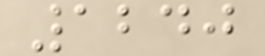1240
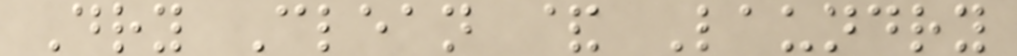Dry Clean & Laundry
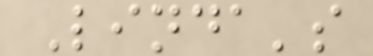Linda's
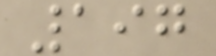197
